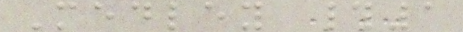Medley #1
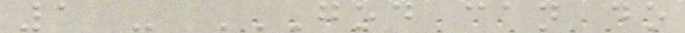1 - GOD CAN DO
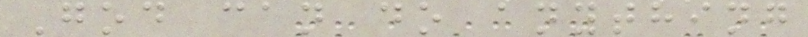God can do anything
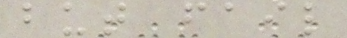but fail
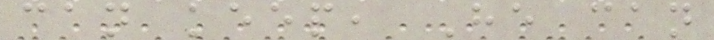can keep, He can
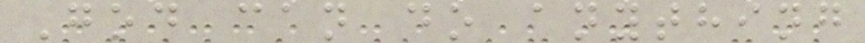God can do anything
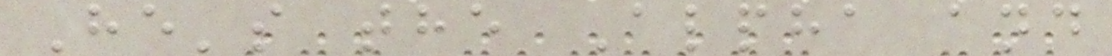He's the Alpha and
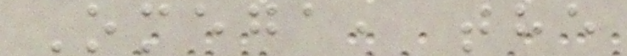Omega, the
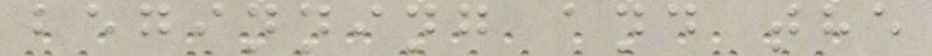beginning and the
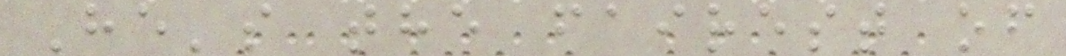He's the fairest of
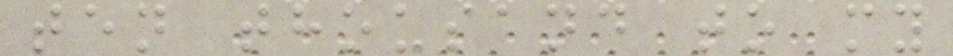ten thousand to my
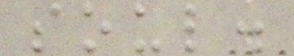soul.
